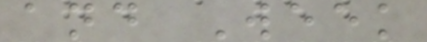and Week
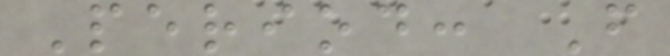Period: F
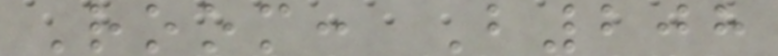Room: B208
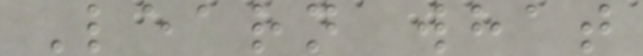Learn what
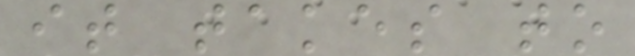it takes to
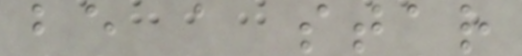be a star
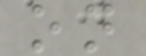on
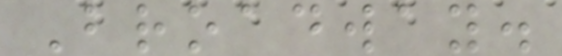Broadway.
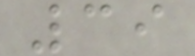39
